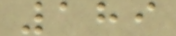189
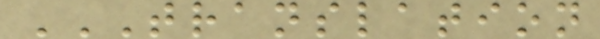TRANSLATION
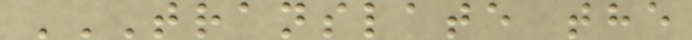TRANSLATE THE
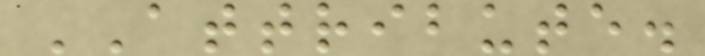ATTRIBUTE.
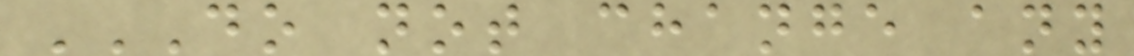DO NOT CHANGE ANY
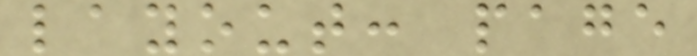layout: page
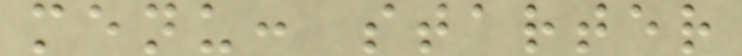menu: starter
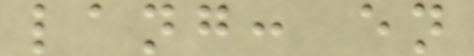lang: en
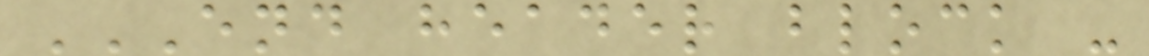END HEADER BLOCK -
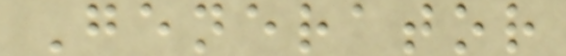Generator
